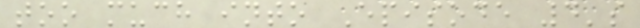too much into Episode 4's
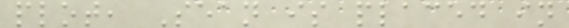plot, Sean is placed in
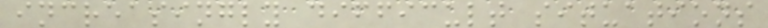increasingly difficult situations
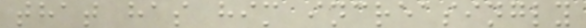that has him increasingly
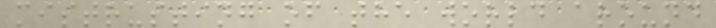mistrusting of the world around
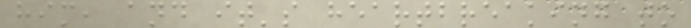him, and it's heartbreaking to
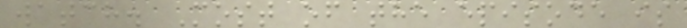watch. Most of the episode is
